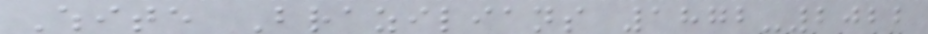White Brazilians 1872-2022
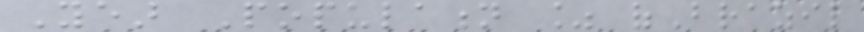Year Population % ofBrazil
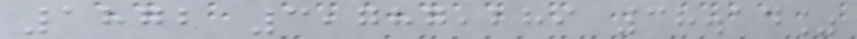1872 3,787,289 38.14%
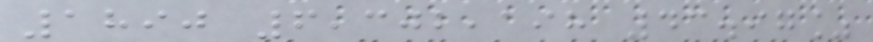1890 6,302,198 43.97%
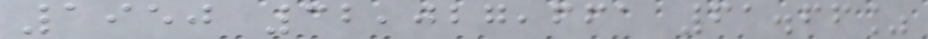1950 32,027,661 61.66%
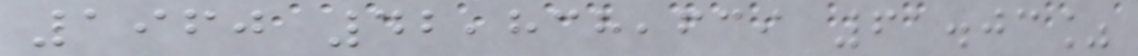1960 42,838,639 61.03%
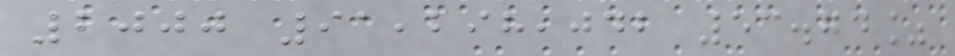2000 91,298,042 53.74%
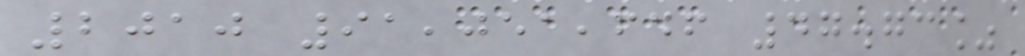2010 91,051,646 47.73%
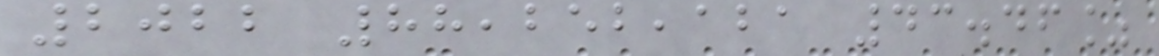2022 88,252,121 43.46%
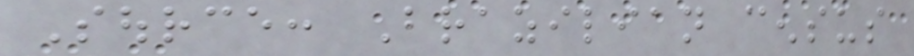Source: Brazilian census
